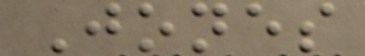Jones
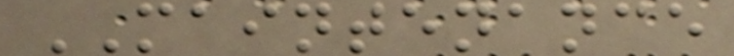MAINTENANCE
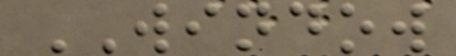WINDOW
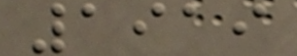1919
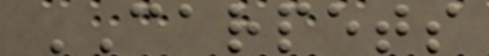CARPETS
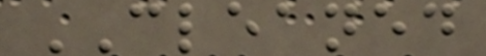CLEANED
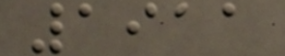1911
